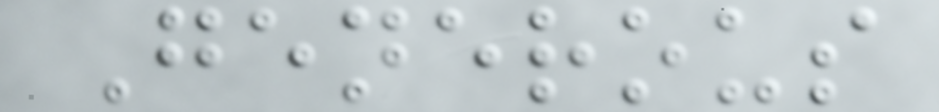Generous
